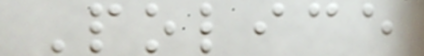Police
